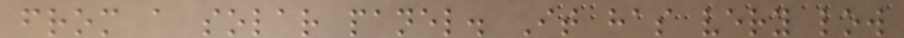from a solar panel. It has very low
